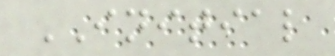INITIAL
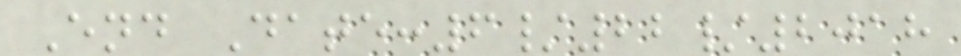End Date:6/22/2018
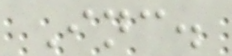Inc.
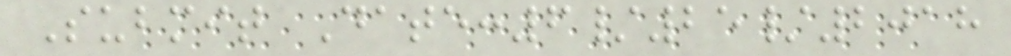Submit Date:6/25/2018
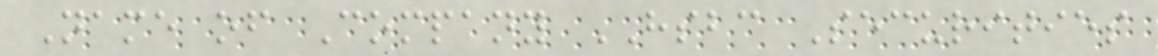Name of Company HSBC Securities
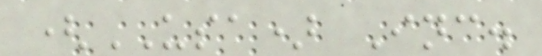(USA) Inc.
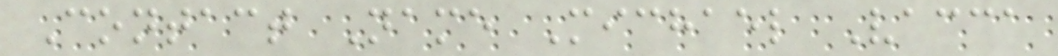Contact Name Michael Vacca
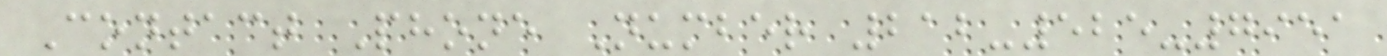Contact Phone Number 212-525-7951
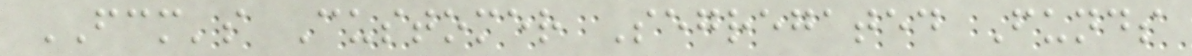FCM's Customer Segregated Funds
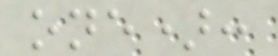one):
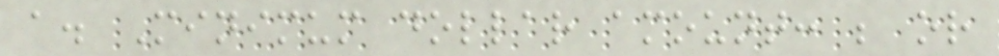a. Minimum dollar amount: ; or
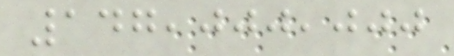147,000,000
